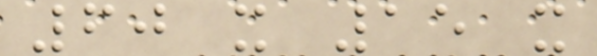60 x 15 x
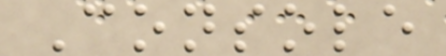Console
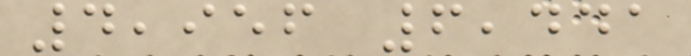4,956 6,441
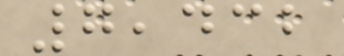7,432
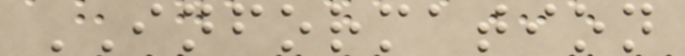INFORMATION
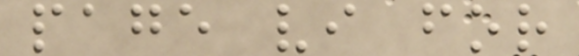page vi for
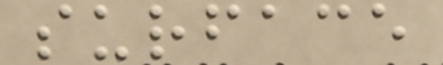surface
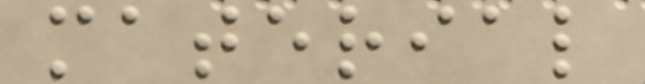material
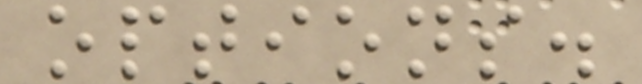options.
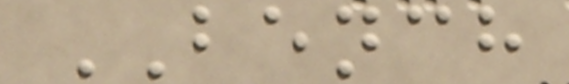BENCH
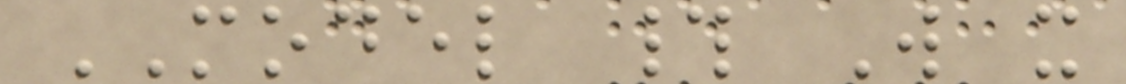MODEL # W x
